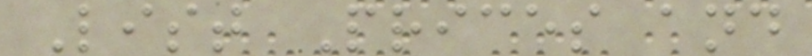List Prices and
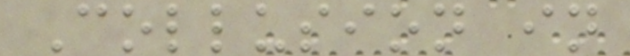Collusion in
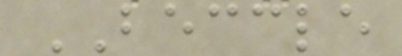BECCLE
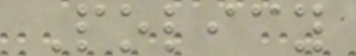Policy
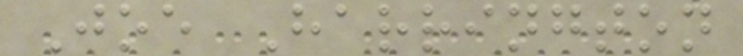Joe Harrington
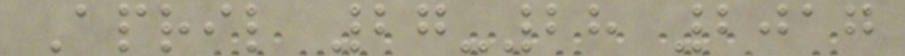April 27-28 2017
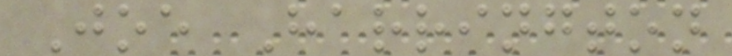Joe Harrington
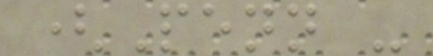(Penn -
